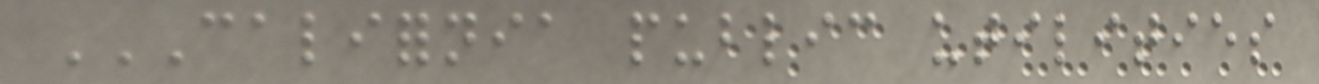CALIFORNIA PUBLIC UTILITIES
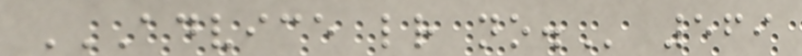ADVICE LETTER NO. 569
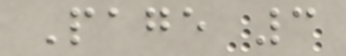Page 3
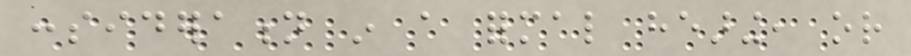consideration in a formal hearing, or
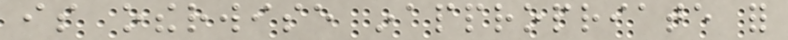is otherwise inappropriate for
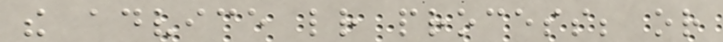the advice letter process; or
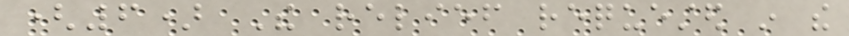(6) The relief requested in the
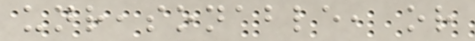unreasonable, or
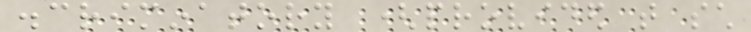discriminatory (provided that such
